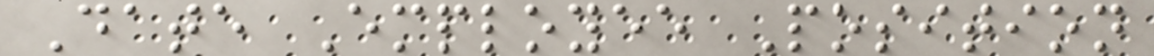Date Employee Position
